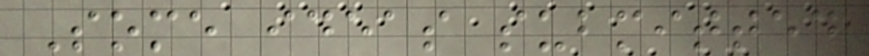Some ideas submitted
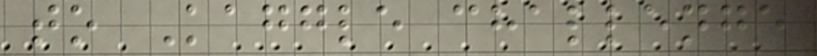to Kaggle challenge
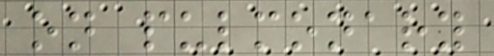on pulmonary
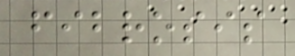fibrosis
